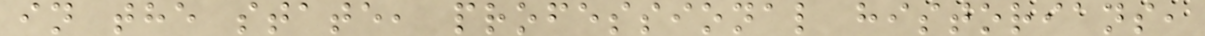in the state, professional historians,
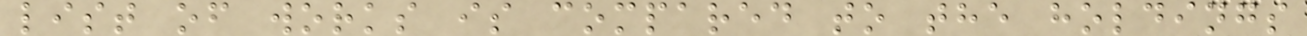list of works is compared to the holdings
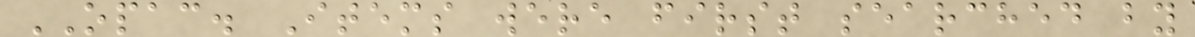OPAC. Items were first searched by
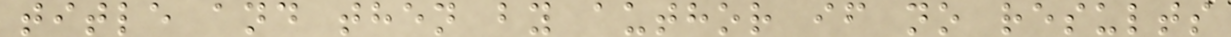title and then by author if no results
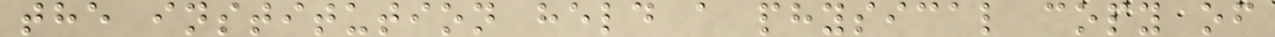the institution held a physical copy of
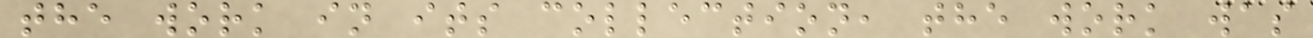the work in its collection, the work was
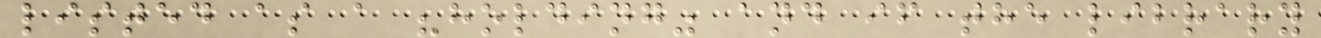listed as a "holding" and if the library
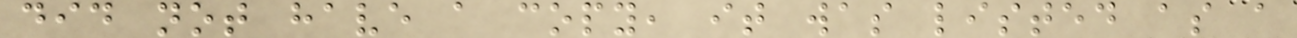did not have a copy, it was listed as a
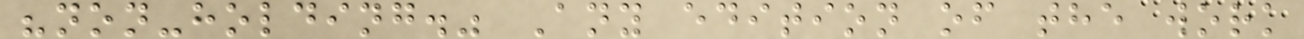"non-holding." Any edition of the work
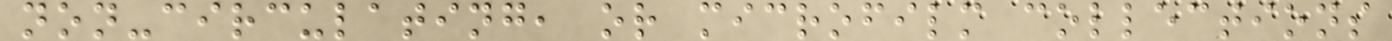non-circulating, or microfilm collections
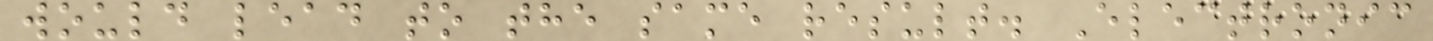would lead to the same result. Electronic
